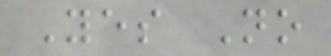Yes No
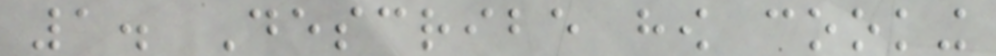1. Describe how cooking
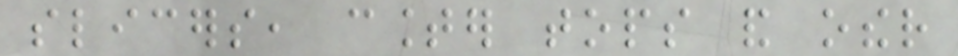slicers, counter tops and other
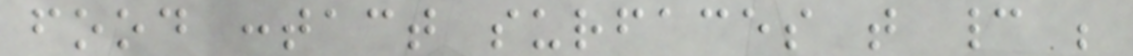food contact surfaces that cannot be
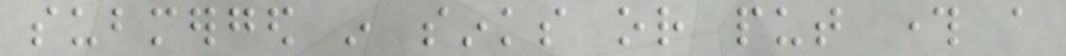submerged in sinks or put through a
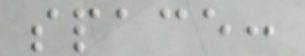space:
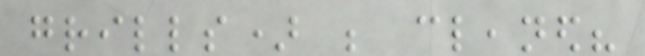grills) be cleaned?
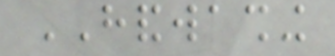HANDWASHING
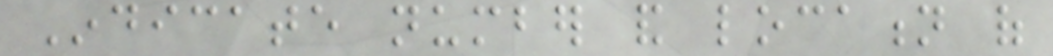Indicate number and location of
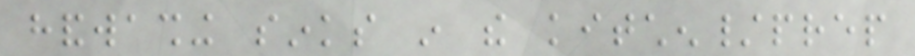handwashing sinks in the kitchen/prep
